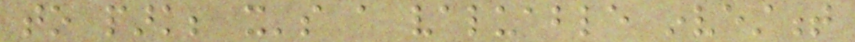to park; it's a valuable investment
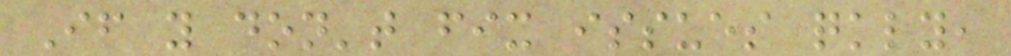If you don't fix issues quickly,
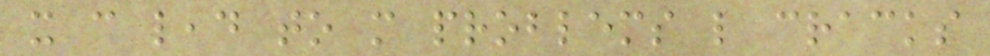it can lead to more problems like cracks
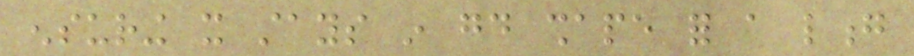ensuring it stays in good shape for a long
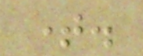time.
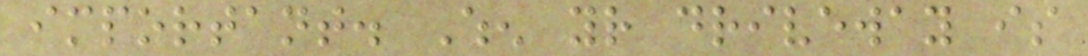important. When your driveway is
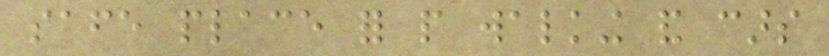safe place for people walking and cars
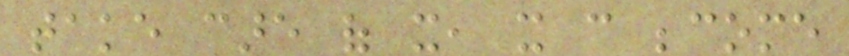take care of it, it can become
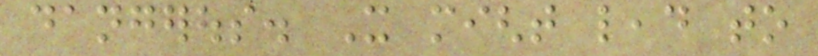dangerous. It might lead to
